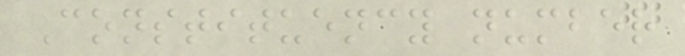Constituency number
